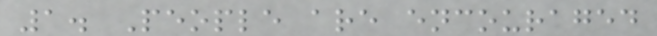1. People are encouraged
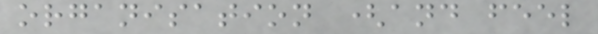organisation (and feel
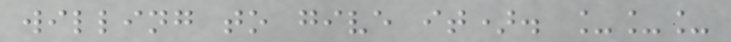willing to give it). ___
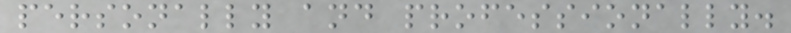personally and professionally.
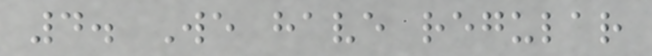4. We have regular
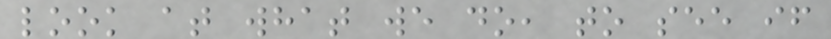look at what we do, to see if
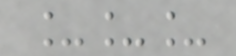___
